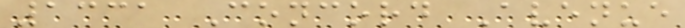1331 Concord Avenue
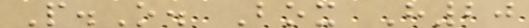P.O. Box H20
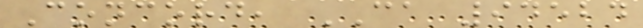Concord, CA 94524
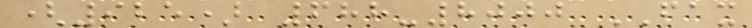(925) 688-8000 FAX
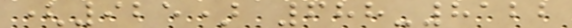(925) 688-8122
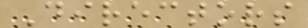Directors
